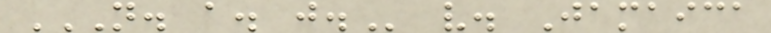N. A. J. v. Jamaica
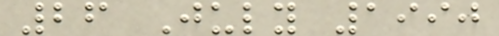26 July 1990
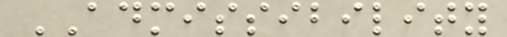ADMISSIBILITY
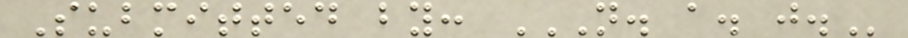Submitted by: N. A. J.
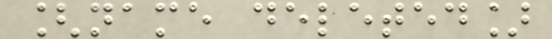[name deleted]
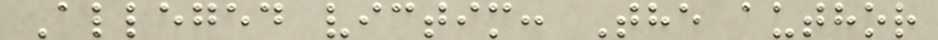Alleged victim: The author
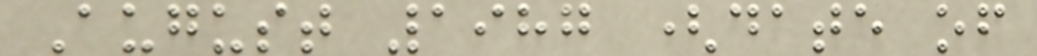August 1987 (date of
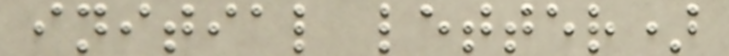initial letter)
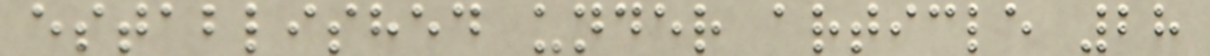established under article 28
